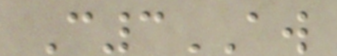C3AW
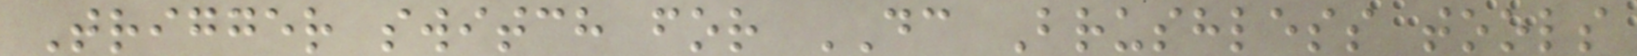Trigger switch for DC Brushless tools
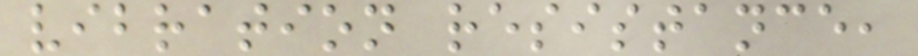vibration resistance,
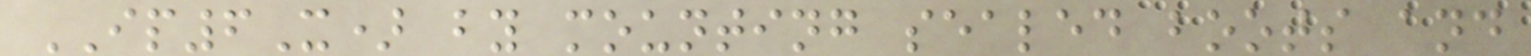IP6X) by mounting sealed boots and
